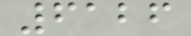6126
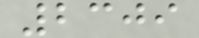2309
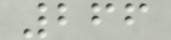266
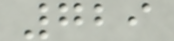729
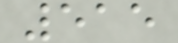515
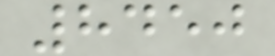8450
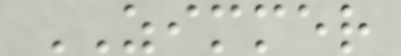ZIMMER
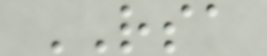RSA
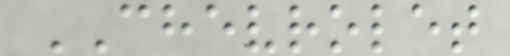CHEVROLET
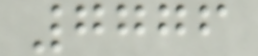7776
